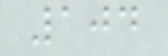104
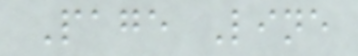Page Line
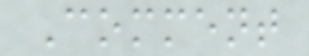Comment
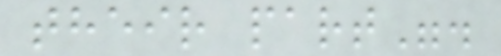their part".
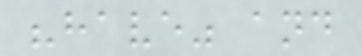"have" and
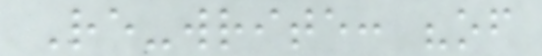Re-write: "of
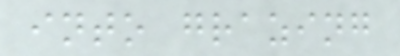into grazing
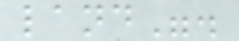land".
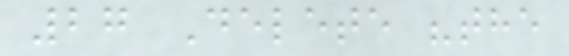27 Delete "the
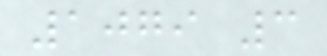1079 3
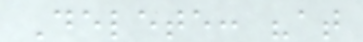Delete: "at
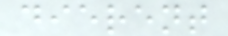dierent
